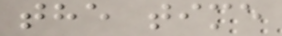the time
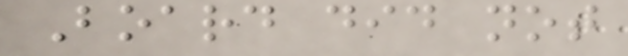Board did not
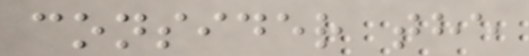consider the
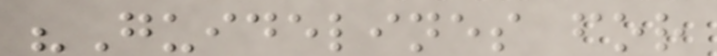"Guidelines for
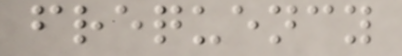frequency
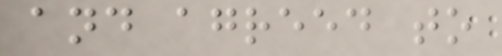and agreed to
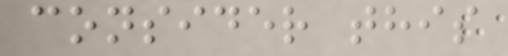consider this
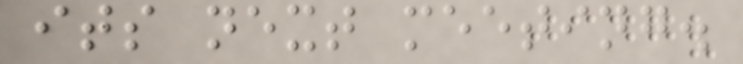its next meeting.
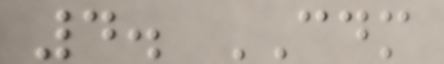4. CDM
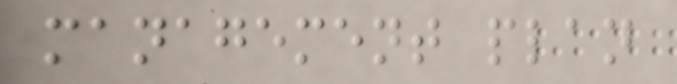management plan
